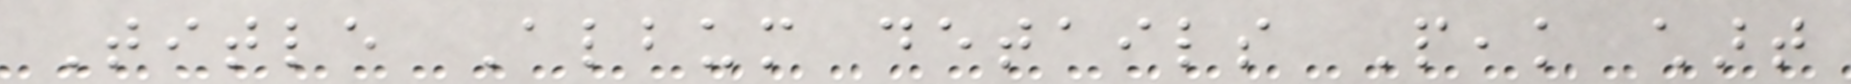Title Album details Peak chart
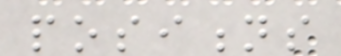positions
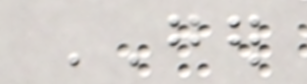GER
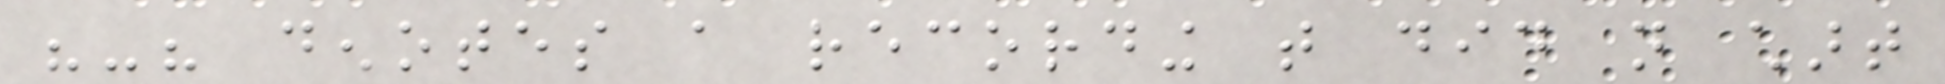"-" denotes a recording that did not chart
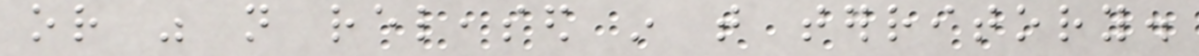or was not released in that territory.
